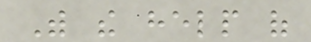With the help of
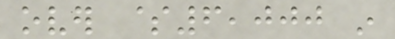over $6,000 in
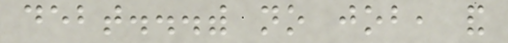debt...with no job, and
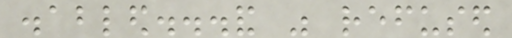disabled...and was refused
